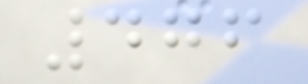476
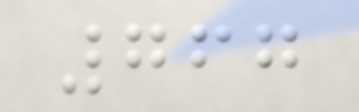767
